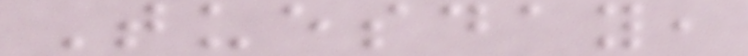Tuesday,
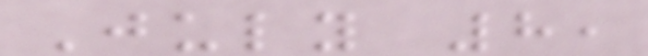July 8,
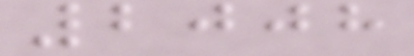2008
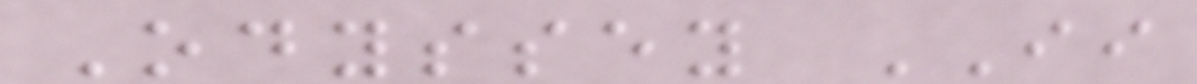Odyssey II
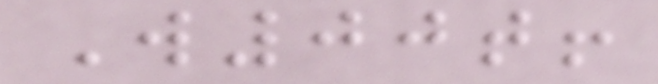W00t!
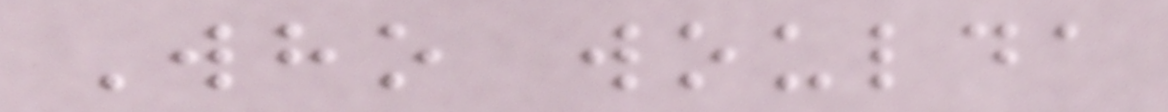Who woulda
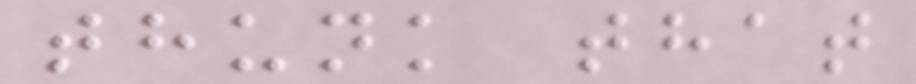thunk that
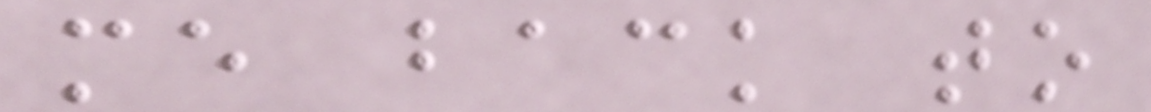me back to
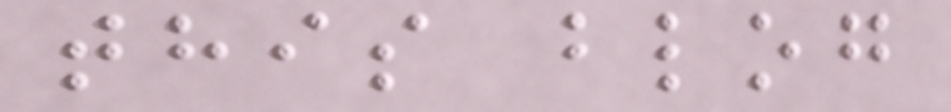this blog
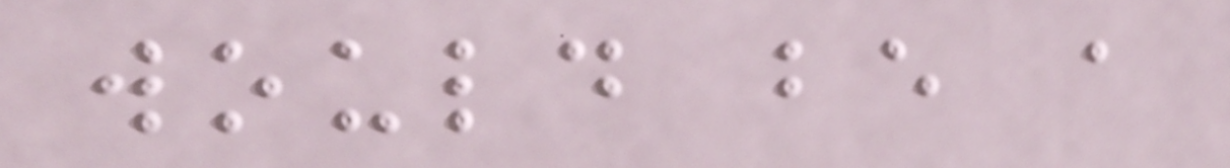would be a
